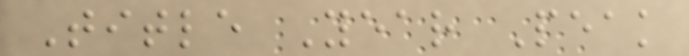Title Year Peak
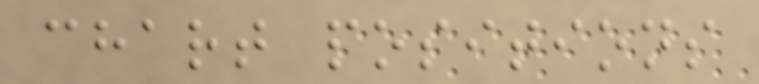chart positions
